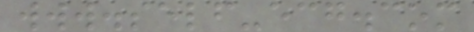www.self-ecg.com
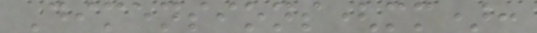Dimensions(mm):
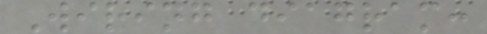Wiring diagram:
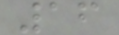16
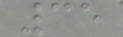35
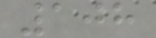108
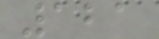121
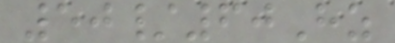50/60Hz
